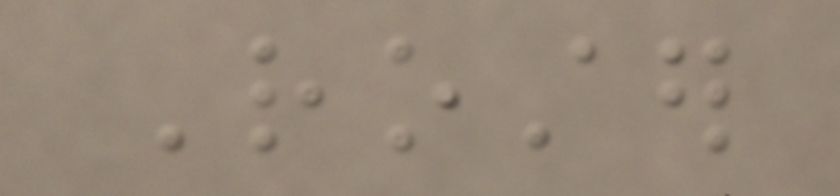Roster
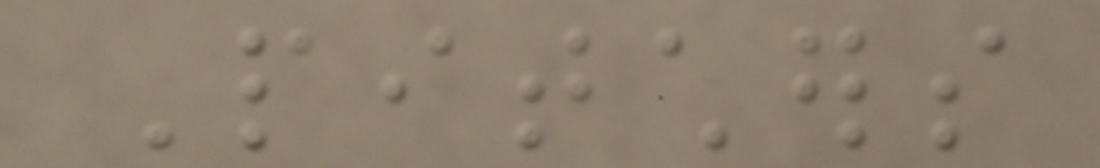Pitchers
